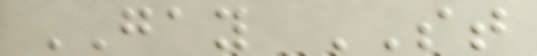GAY ST
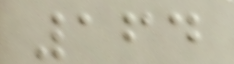164
